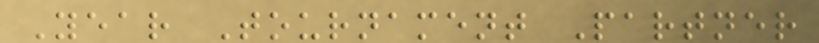Year Tournament Partner
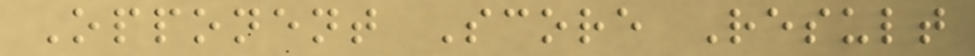Opponent Score Result
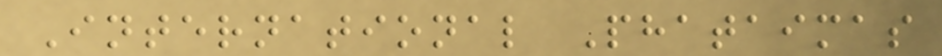International Phataimas
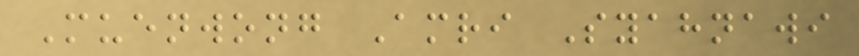Muenwong Amri Syahnawi
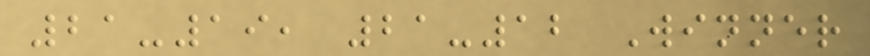21-19, 21-12 Winner
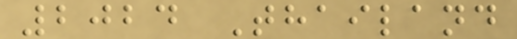2024 Thailand
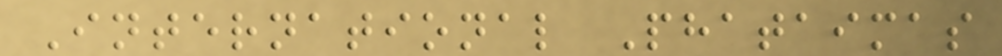International Phataimas
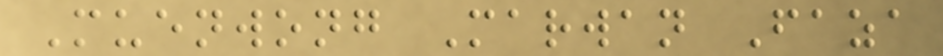Muenwong Marwan Faza
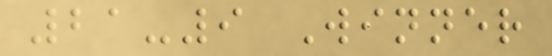21-9 Winner
